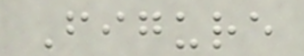Figure
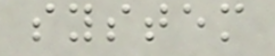system
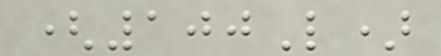(100L)
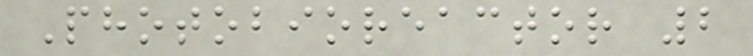Photobioreactor 2
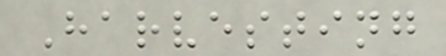Harvesting
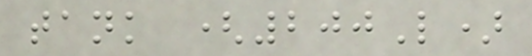tank (200L)
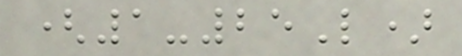(1-25L)
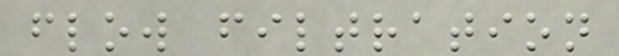flow filtration
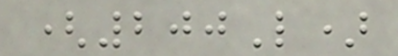(200L)
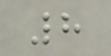8
